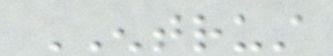ENTRUST
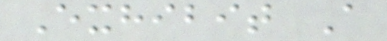Exhibit A
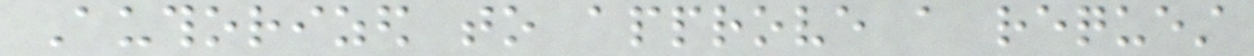Authorized to approve a request
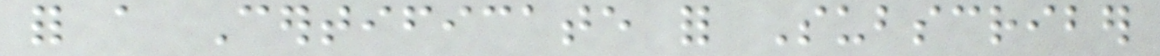for a Certificate for Subscriber
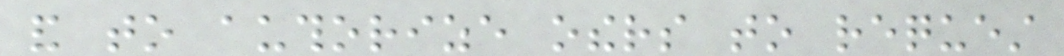and to authorize others to request
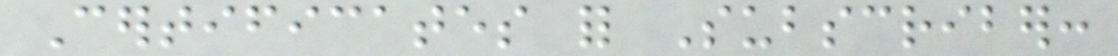Certificates for Subscriber:
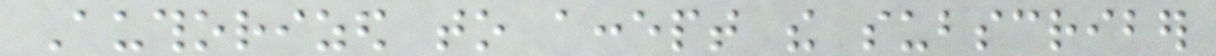Authorized to accept the subscriber
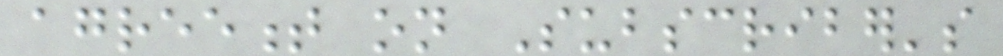agreement on Subscriber's
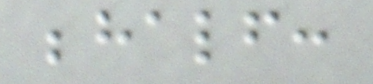behalf:
